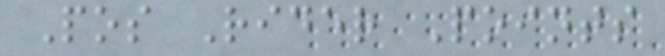Pos Rider Points
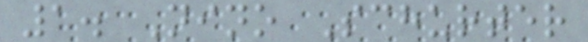1. Nino Schurter
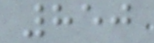850
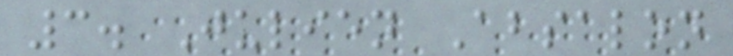3. Julien Absalon
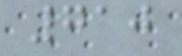710
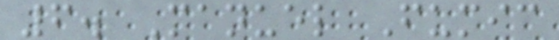6. Manuel Fumic
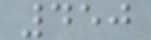450
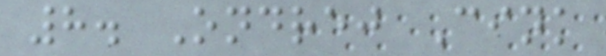8. Ondrej Cink
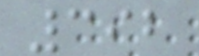392
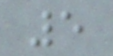5
